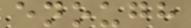enough
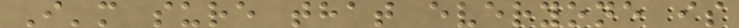I'm sure that everyone is
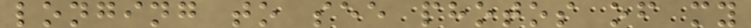longing to see photos of my
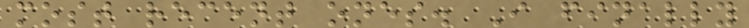most recent ones. I finally
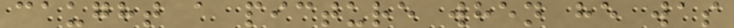caught a picture when he was
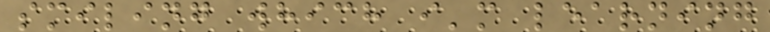smiling which i'm learning
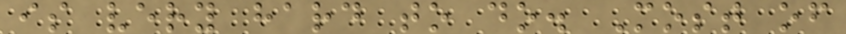is very hard to do. Most of
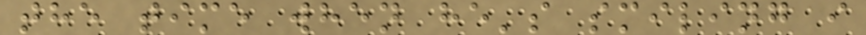the time when he's smiling i
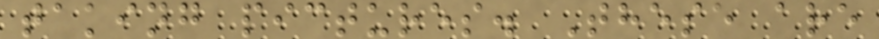taking pictures. These are
